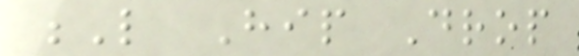L Hip Drop
